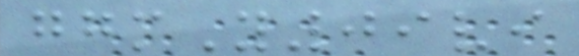ggmY09vi
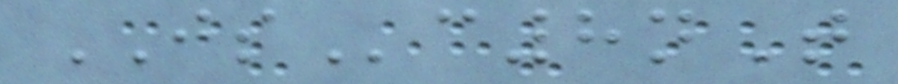JSc8nT
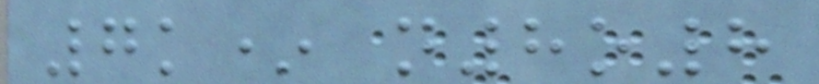7k* n8o8
